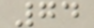74
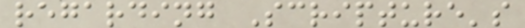regarding Scripture's
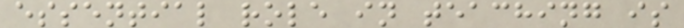essential role in teaching is
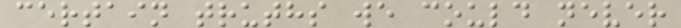certain truths we could never
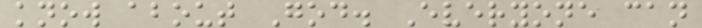know about God. Everyone can
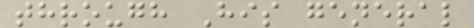through His general
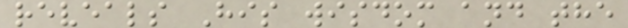reveals His wisdom and the
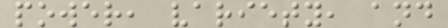power, variety, and
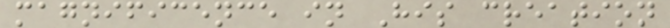magnificence in His creation
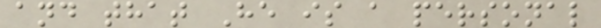and that He is a personal
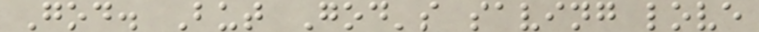God. But God's saving love
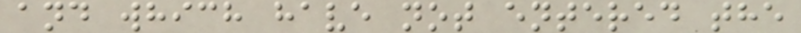and which have not entered the
